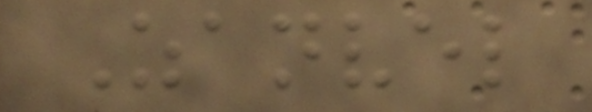Zanvel
